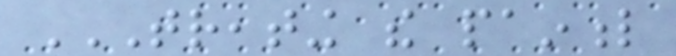TREATING THE PAINFUL
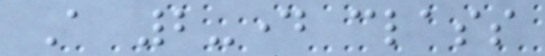A 2-day class
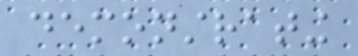demonstrating
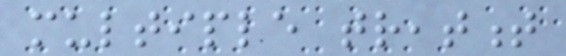multiple treatment
